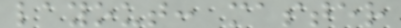layout: master
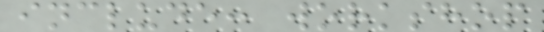include: workshop
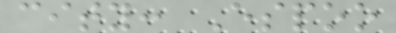city: Espoo
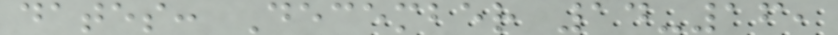dates: December 14-16,
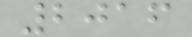2016
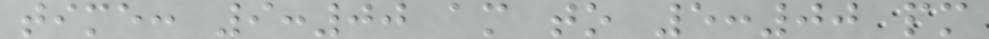time: 9:00 am to 5:00 pm
